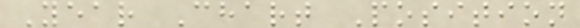Year Chart Position
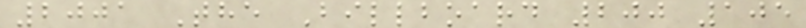2001 The Billboard 200 105
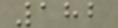182
